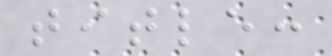title:
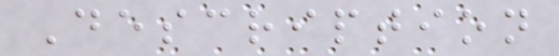Description
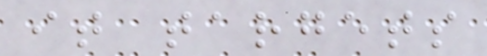it targets
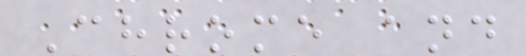Chrome and
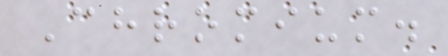Chromium.
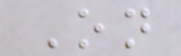On
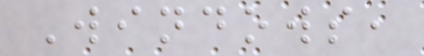Windows,
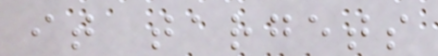it targets
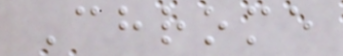Chrome
